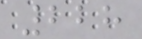228
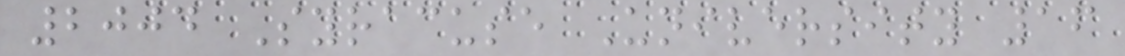2004 Syracuse University 16
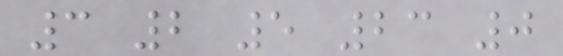3 2 5 23 0
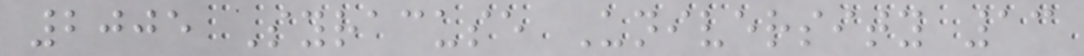2005 Syracuse University 13
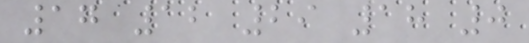17 12 29 18 0
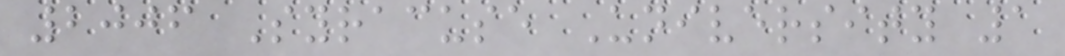2006 Syracuse University 1
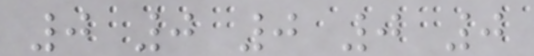0 0 0 0 0
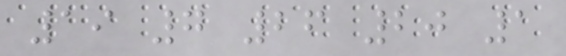19 7 26 20 1
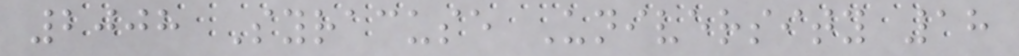2008 Syracuse University 18
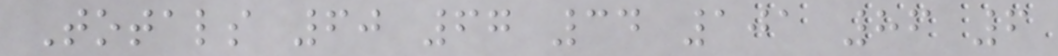Totals 60 67 34 101 86 6
